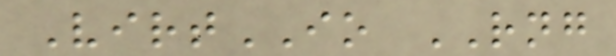VirtIO RNG
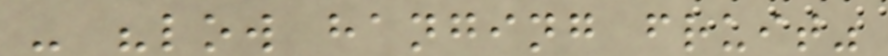- "low hanging fruit"
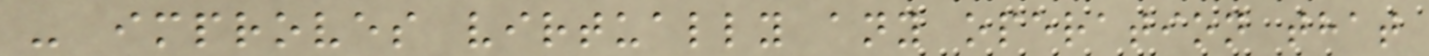- improves virtually any operation that
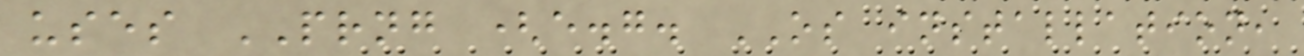uses PRNG (e.g. OS installation,
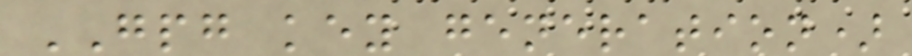GPG key generation)
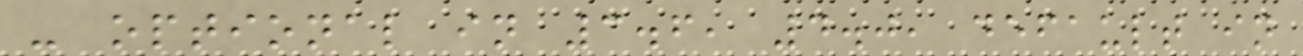- optional in 3.6, 4.0, default in
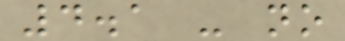4.1 - no
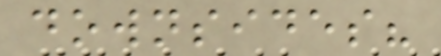downsides?
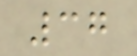37
